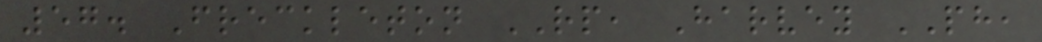57. Freckleton RP, Harvey PH,
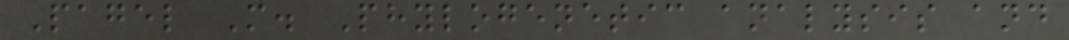Pagel M. Phylogenetic analysis and
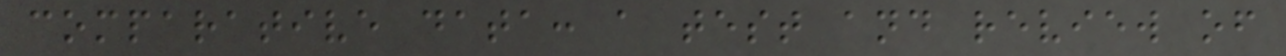comparative data: a test and review of
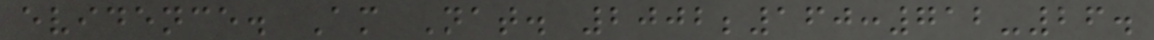evidence. Am Nat. 2002;160:712-26.
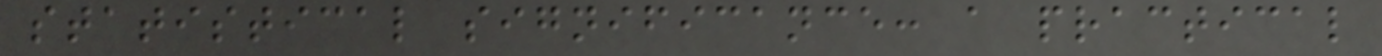statistical significance: a practical
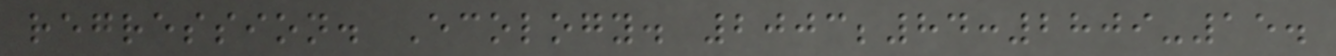regression. Ecology. 2003;84:2809-15.
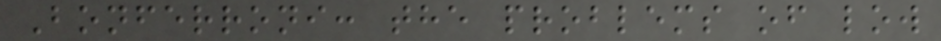Bonferroni: the problems of low
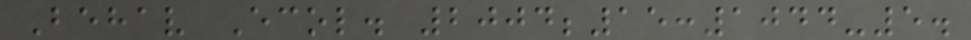Behav Ecol. 2004;15:1044-5.
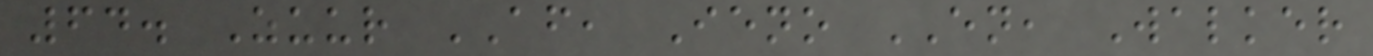64. Zuur AF, Ieno EN, Walker
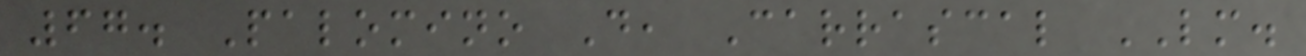67. Palomino D, Carrascal LM.
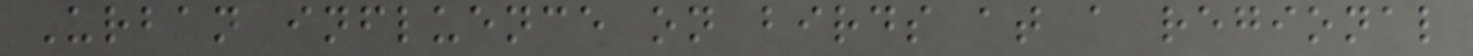Urban influence on birds at a regional
